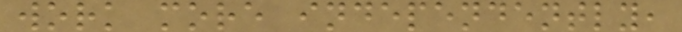work more independently,
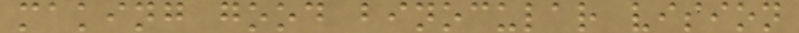making good binocular vision
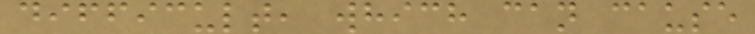difficult, which can cause
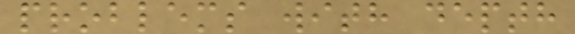problems with depth
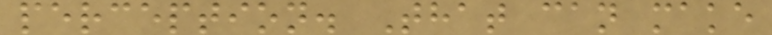perception. That can make
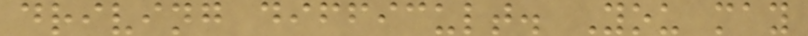driving difficult. You may
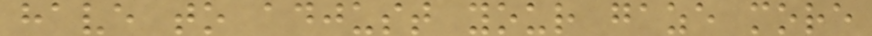have to adjust your gaze more
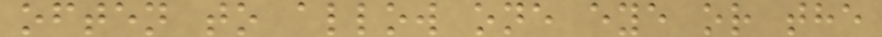often to allow one eye or the
